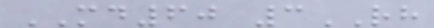MD60 3RH
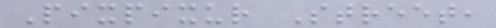Pixpixur Street,
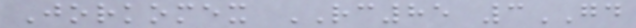Jorkomex RC85 3GD
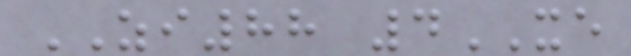ZI88 4XE
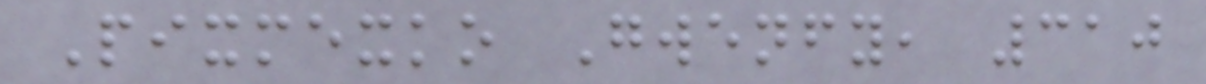Pixmexko Gwenfy, 310
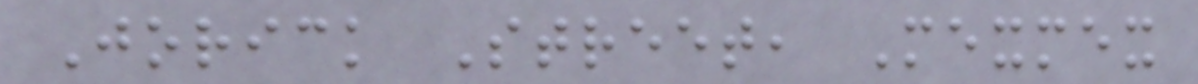Jorick Street, Mexmex
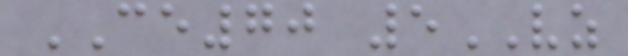CE70 5VZ
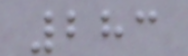283
